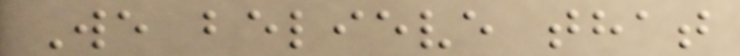We believe that
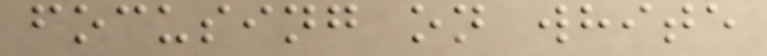focusing on white
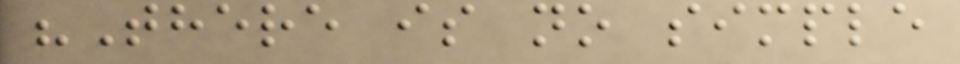"There is no simple
